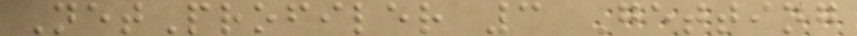NetProfiler 3 Getting
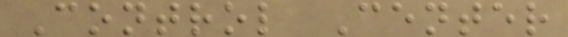Control Center
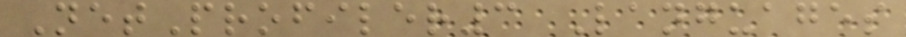NetProfiler3 Languages
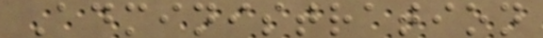Administration
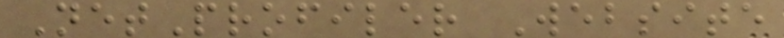NetProfiler Website
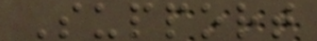Support
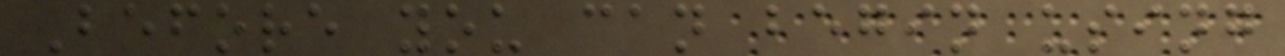Before you can begin using
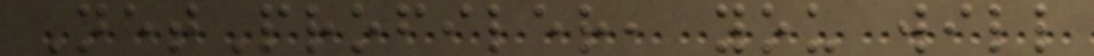NetProfiler, you will
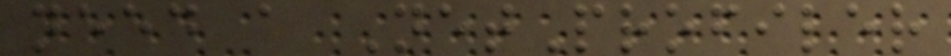need a NetProfiler
